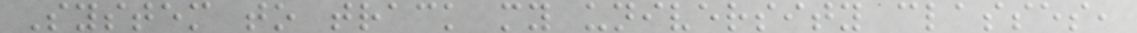System to track my university classes,
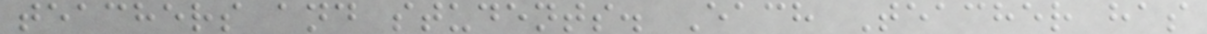teachers and students. Each Teacher has
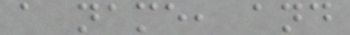a name, and
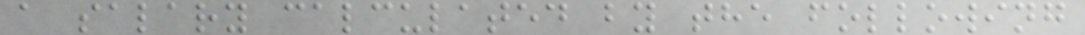a salary calculated by the following
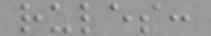rules:
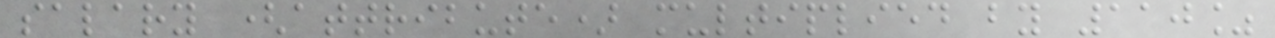salary (attribute) multiplied by 110%
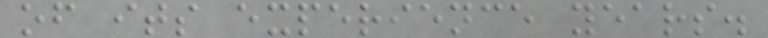of its experience years.
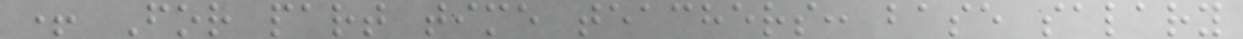+ For part time teachers: base salary
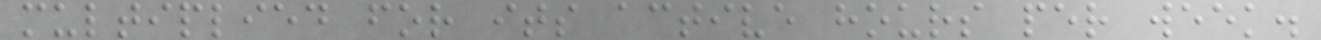multiplied for its active hours per week.
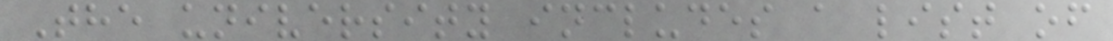The university includes a list of
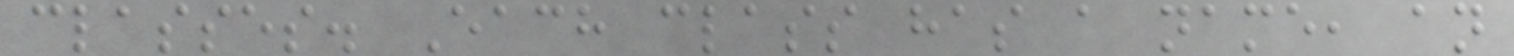classes. Each class has a name, an
